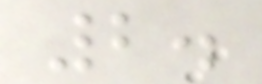2.
